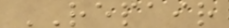REPAIR
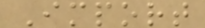Import
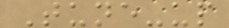Tune-up
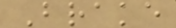Brake
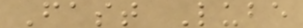Fast Lube
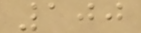100
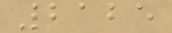2125
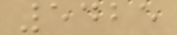5425
